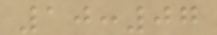10:07
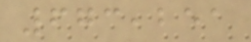673,251
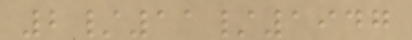2/11/1947
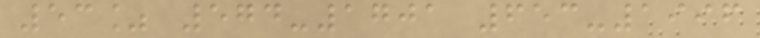53% 574-1701 653-1996
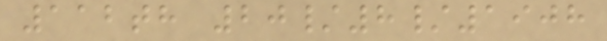112th 20/8/1908
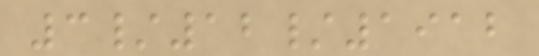3/12/1912
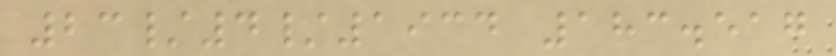23/4/1934 183.517
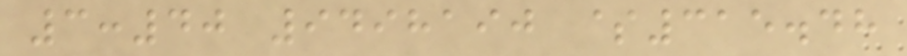3:40 9498190 $315.48
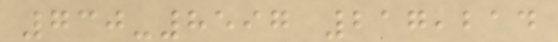730-8597 217,214
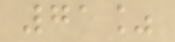71%
